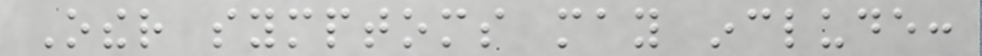Other symptoms may include:
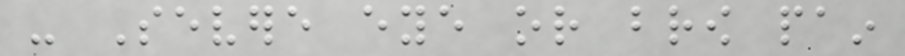- Severe eye or brow pain
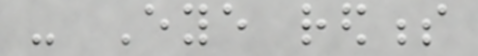- Eye redness
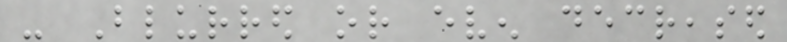- Blurred or even decreased
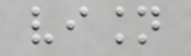vision
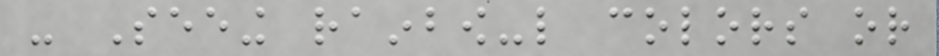- Seeing rainbow-like colors or
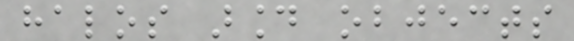halos around objects
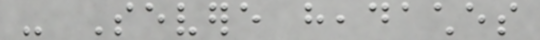- Severe headaches
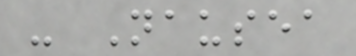- Nausea
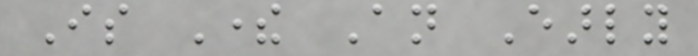Is There An Early
